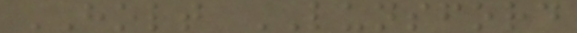HOLT LUNSFORD
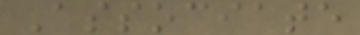Associate
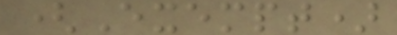(Exempt)
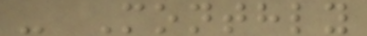- Monthly
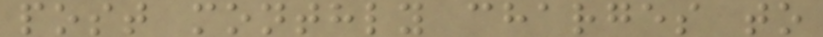post monthly charges to
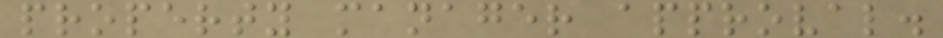property manager approval.
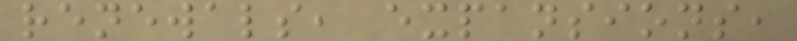renewals, expansions,
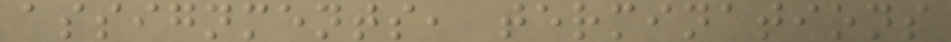assignments, terminations
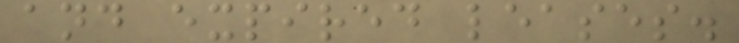and expired leases.
